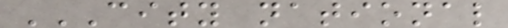CITY NATIONAL
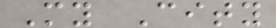My City
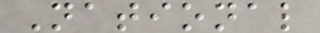National
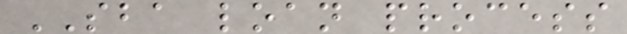SBA loan process
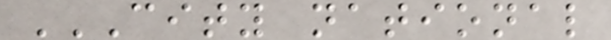CITY NATIONAL
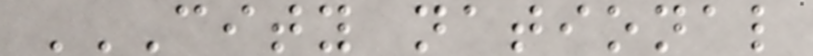CITY NATIONAL
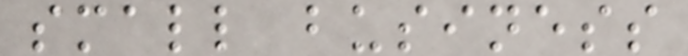small business
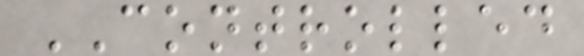CONTROLLED
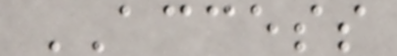ACCESS
